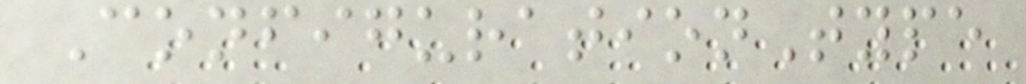ConfigurationType
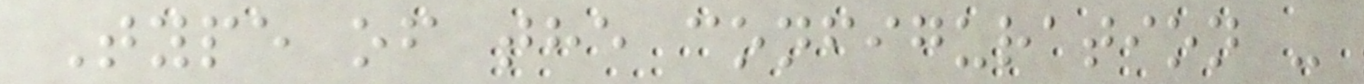Type of the configuration -
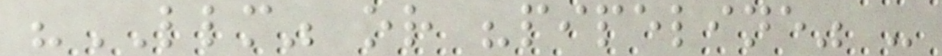"LLM" or "pipeline" -
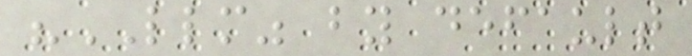"LLM" by default
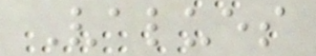Values
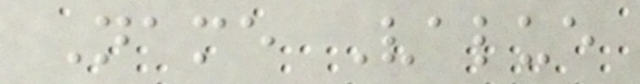Name Value
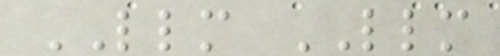LLM LLM
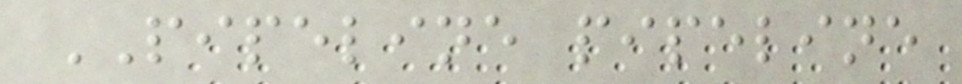PIPELINE pipeline
